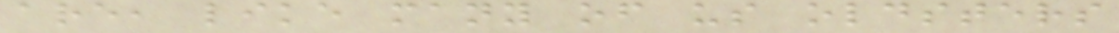are, like many of us oldsters
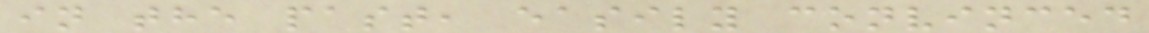in the past, easily convinced
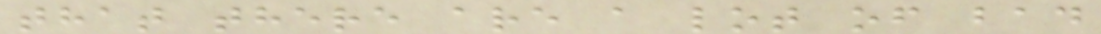that there are a lot of bad
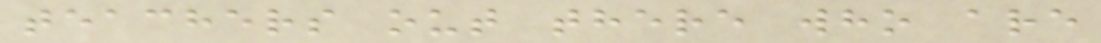teachers out there who are
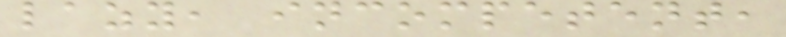lazy, incompetent,
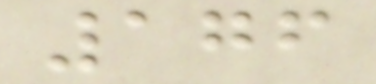176
